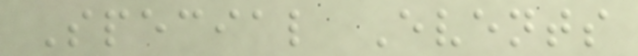Special Events
